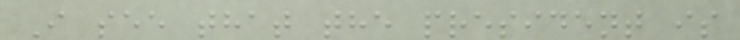I see that the president is
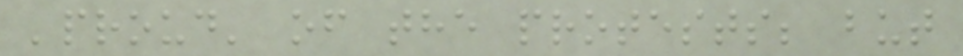'proud' of the protests; but
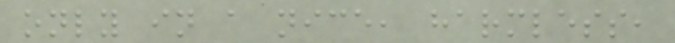only in a nice, harmless,
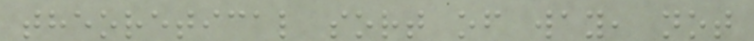theoretical sort of way, not
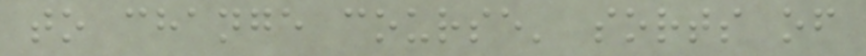to change course' sorts of
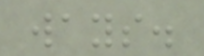ways.
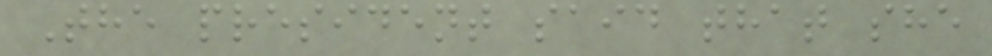The president said that she
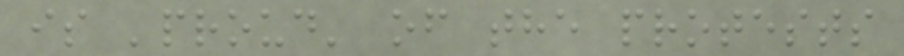is 'proud' of the protests
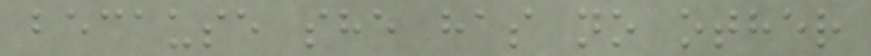because she has no other
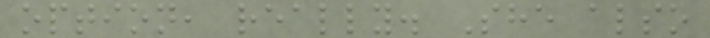option, really. She also
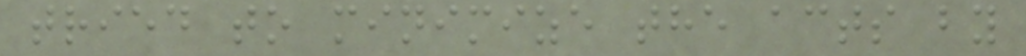tried to minimize the acts by
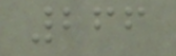266
